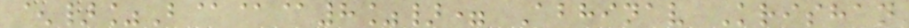^}%B@@@8%}= Abhinav Krishan
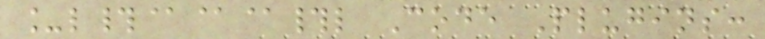_l#@@@#l Code Plugins:
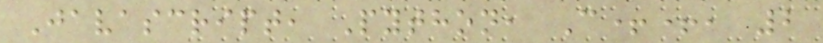Javascript, Python, C++, 2
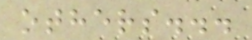others...
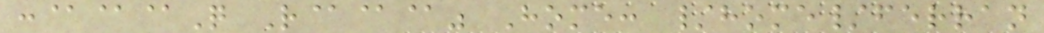:@@@Q R@@@" Home: /home/ferran
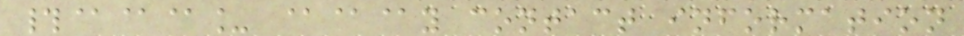#@@@_ @@@y contact information
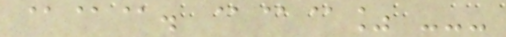@@@. @@@% ---
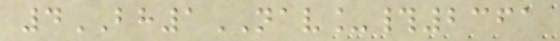4BH1NAV_#2361
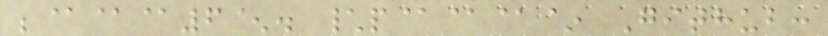;@@@6^. \p@@@~ Github:
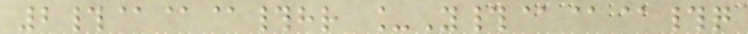2#@@@#hr _Y#@@@#q
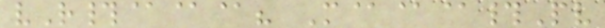vR#@@@? M@@@#Pv
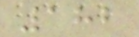182
